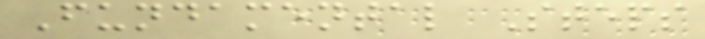Fundamental Steps
